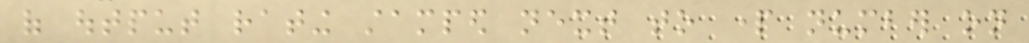of output rating stamped next to part number on
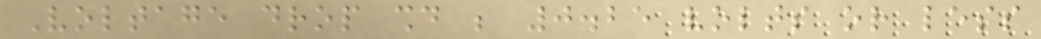Voltage drop should be 0.25 volts or less
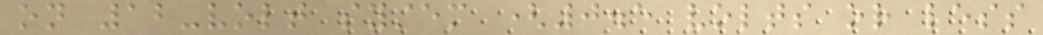on 12-volt system (0.5 volts or less
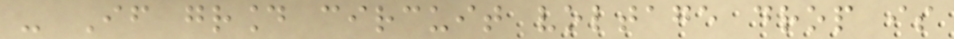- If ground circuit voltage drop is
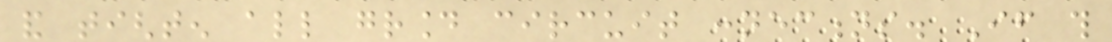and tighten all ground circuit connections. If this
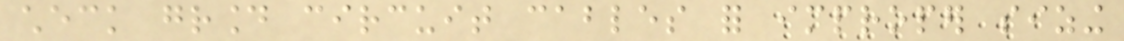check ground circuit cables for improper sizing
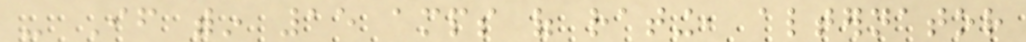- If within 15 amps of rating, alternator
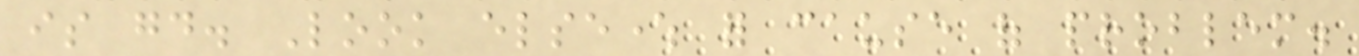is good. Look elsewhere for cause of problem.
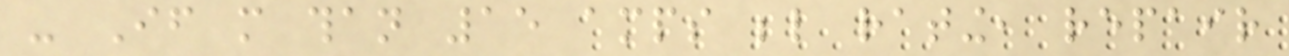- If more than 15 amps below rating, repair
